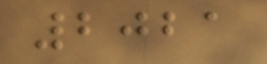2021
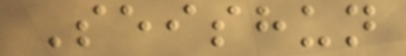Seishun
